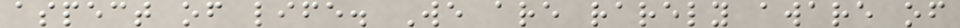aspect of life. We are rarely aware of
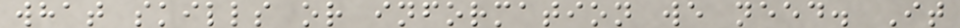what skills or information we need. It
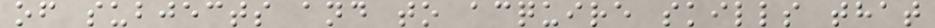of subjects and to acquire skills that
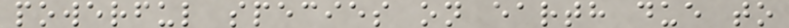powerful species on earth due to
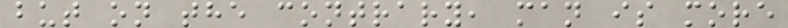but on the contrary, man is more
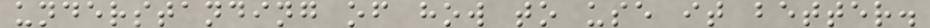understanding of how to use it better.
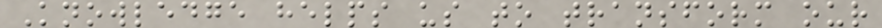Knowledge helps us to transform our
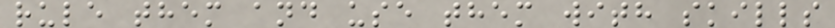rule them and use them with skills
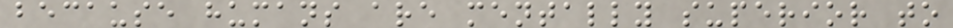because humans are mentally superior to
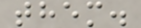them.
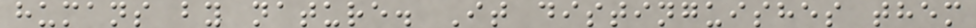humans by nature. It distinguishes them
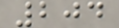204
